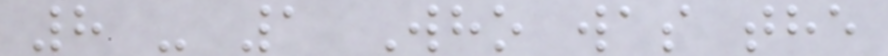8 - 1 Who was the
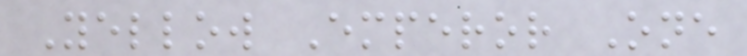Yellow Emperor One
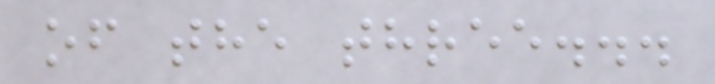of the three...
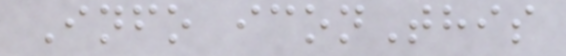Info iconThis
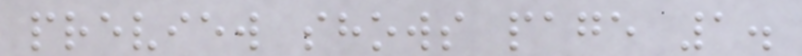preview shows page 1.
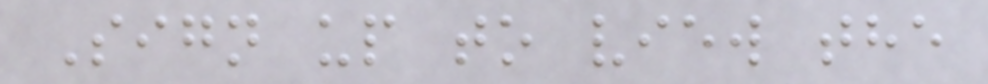Sign up to view the
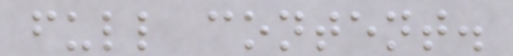full content.
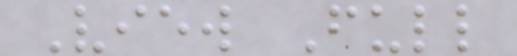View Full
